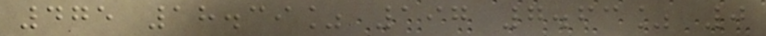475 18.39% 197 7.63% 0
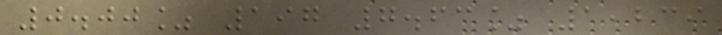0.00% 197 7.63% 1,239
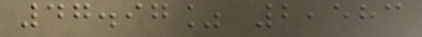47.97% 2,583
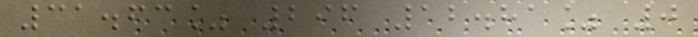31.63% 296 12.81% 0
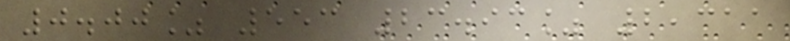0.00% 553 23.93% 2,311
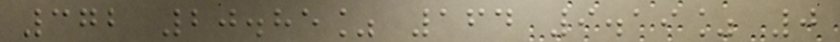372 20.85% 164 9.19% 0
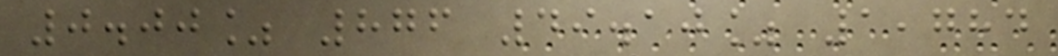0.00% 876 49.10% 1,784
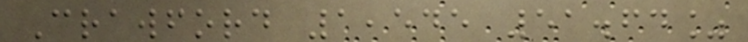Crawford 1,545 51.64%
